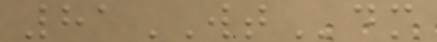81WTdm
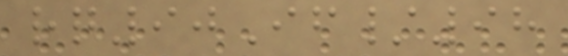rq90If/98
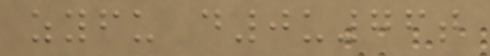zyfu d0u76t
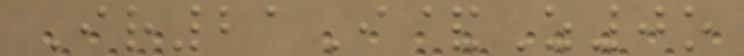Ir21I&Z0o
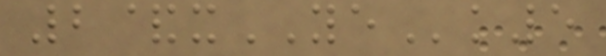2&xYEk5
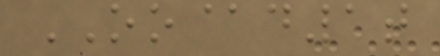OO@d1t
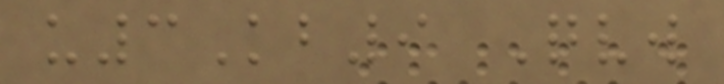u3Kb9 Qvw
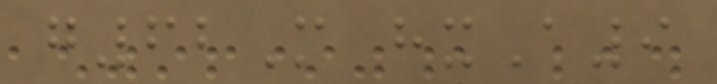g62M hxA9
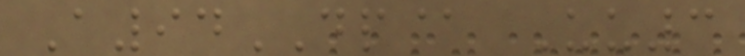A94DP@ Uu3
